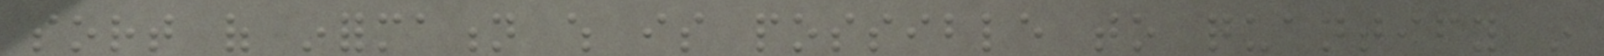sort of information which is possible to quantify in
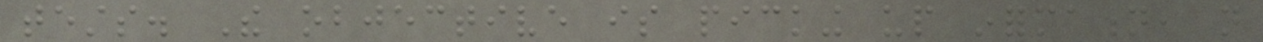tests. The objective is picking up information, not
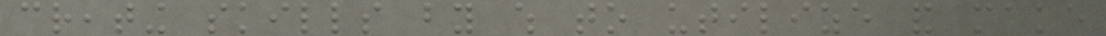creating skills by which to utilize and make
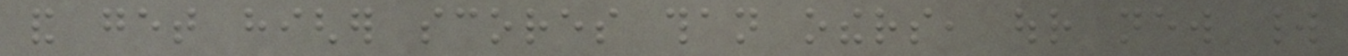and get higher scores than others, our new world
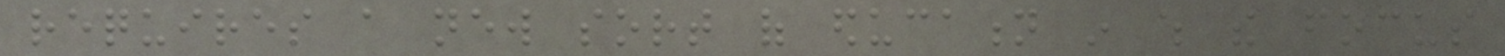requires a new sort of education in which the focus
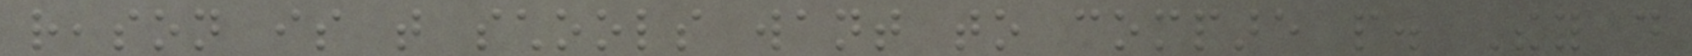reason is that schools want to compare people. They do
